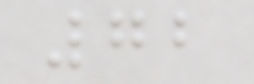72
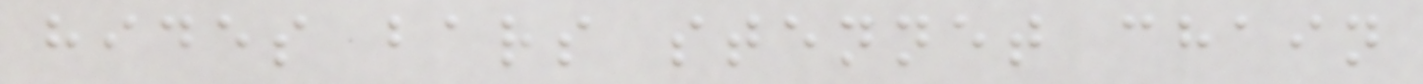hides bars stennet chain
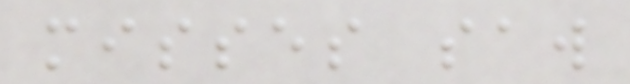misses saw
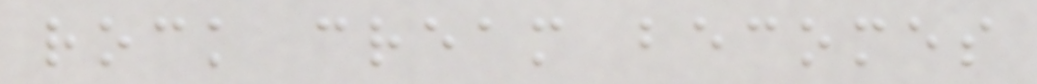rock cream becomes
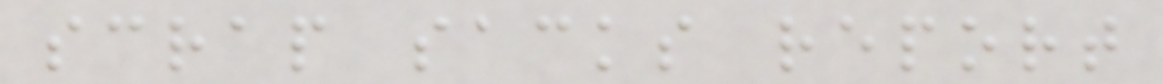scrap sacks report
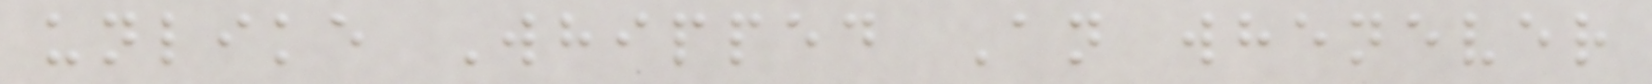unlike Whipped An whenever
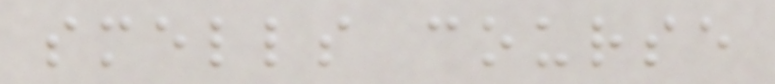smells course
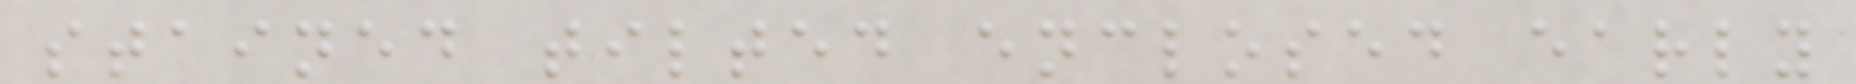stained tilted enclosed early
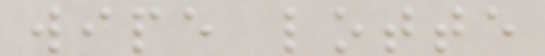wipe lotte
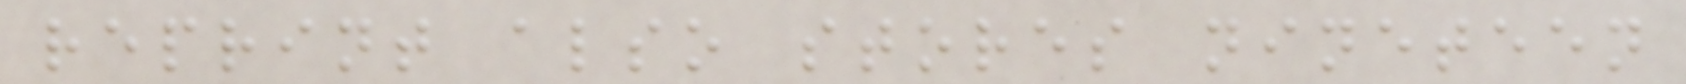reprint also stores nineteen
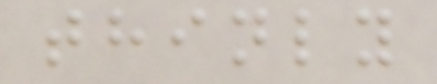thinly
